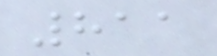811
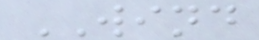WIND
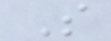S
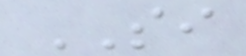SI
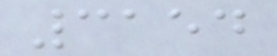3154
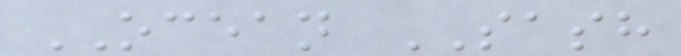OCEAN SASH
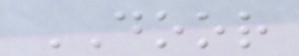DOOR
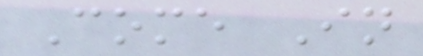Come In
